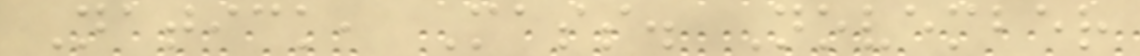Natick, Mass. November
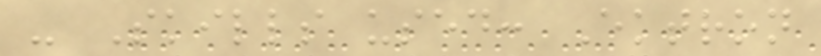- Skills used: Ektron
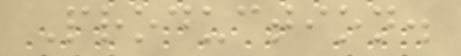Production.
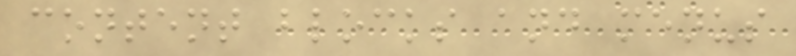content blocks and menus
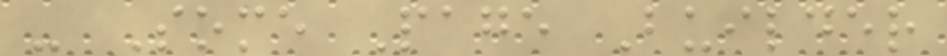- Some Page Builder
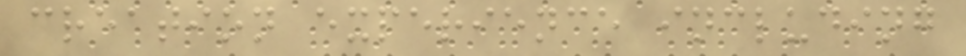creation experience including
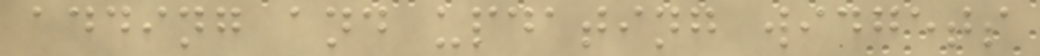adding and updating widgets
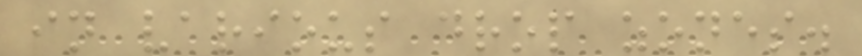in various drop zones.
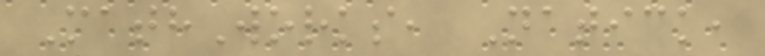MathWorks, Natick,
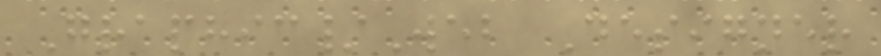Graphic/Web Designer
